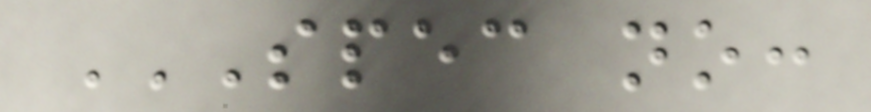SPEC NO:
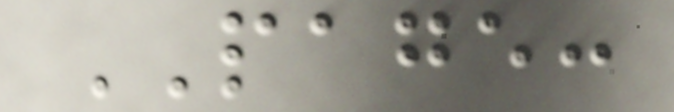PAGE:
